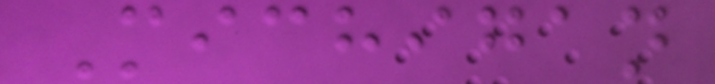Michigan
